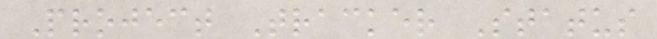Project Tracker Status
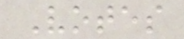Votes
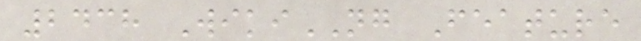2438 WikiNG Feature
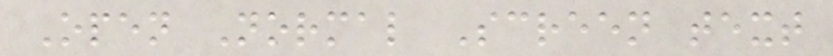Open Normal Screen text
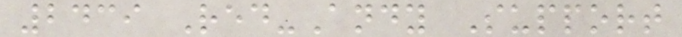2439 Red-Andy Support
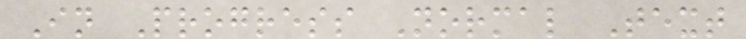In Progress Normal Text
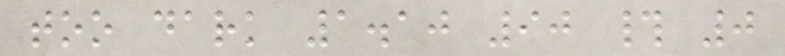too dark 1.10 90 # 0
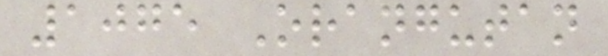1075 Orangutan
